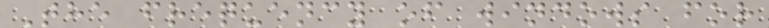The frequency of windows for
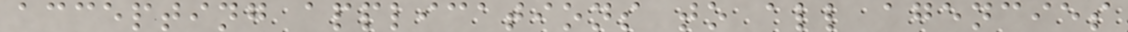accepting applications to all agencies
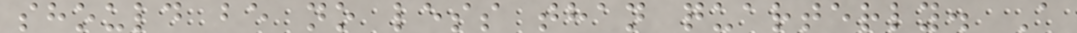should be no less than quarterly. A
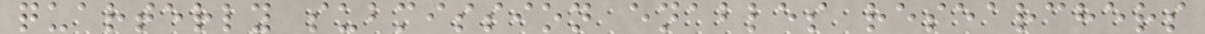quarterly submission enables researchers
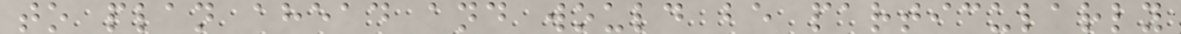to plan ahead and would be particularly
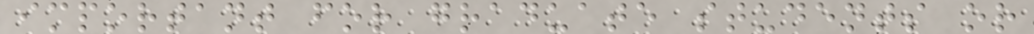important for graduate students or
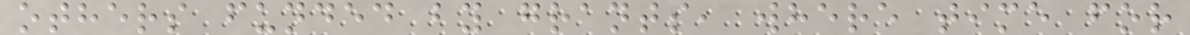others funded by grants, where time for
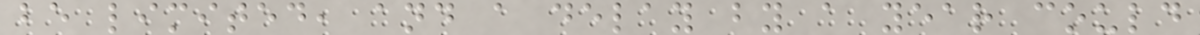be limited, and a delay by a year could
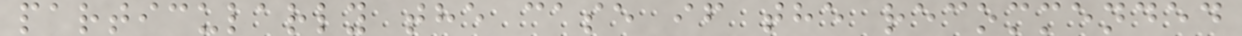particularly the case if the recommended
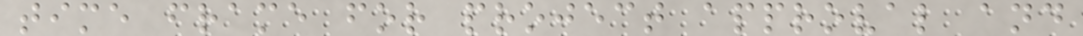time frame for project approval and
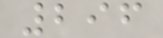296
